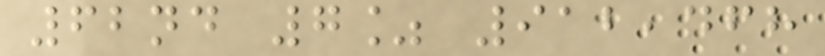62nd 7% 912,468
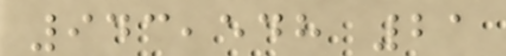943,548 21
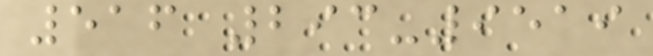516 293-9519
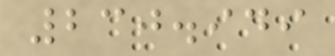230.949
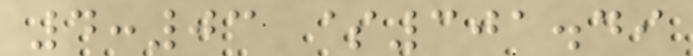4:03 $301.49
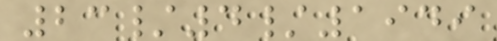23/4/1949
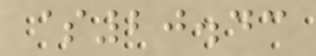$20.43
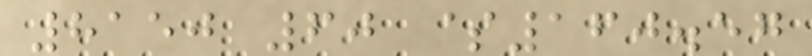8150 60 $160.57
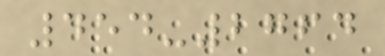454-2764
